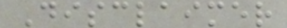Disclaimer
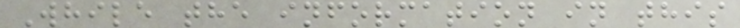While the information in this
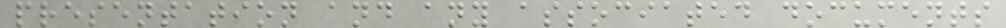presentation and any associated documents
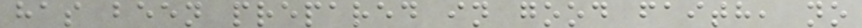has been prepared in good faith, no
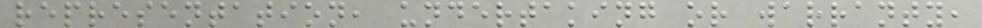representation, undertaking or warranty,
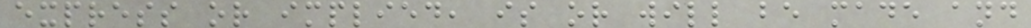express or implied, is or will be made and
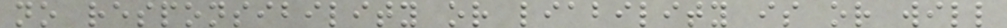no responsibility or liability is or will
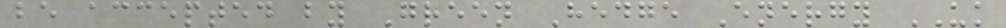be accepted by Green Hedge Energy UK
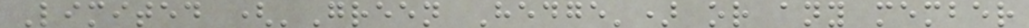Limited ('Green Hedge') or any member
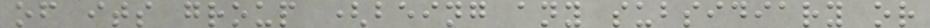of its group (being any subsidiary or
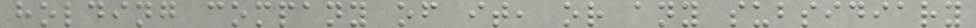holding company of it, or any subsidiary
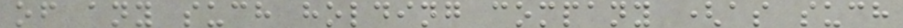of any such holding company (as such
